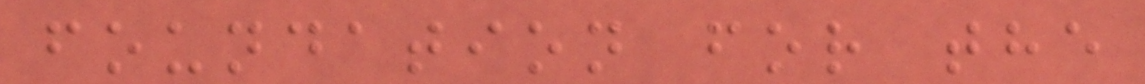foundation for the
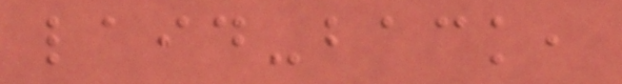laid-back,
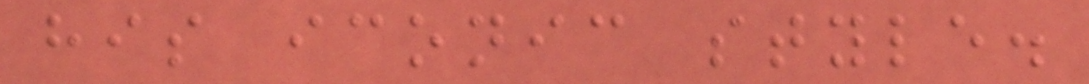his iconic style.
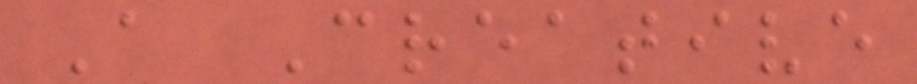A Creative
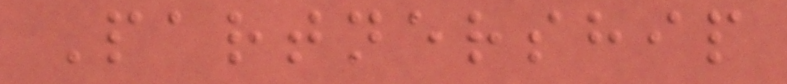Partnership
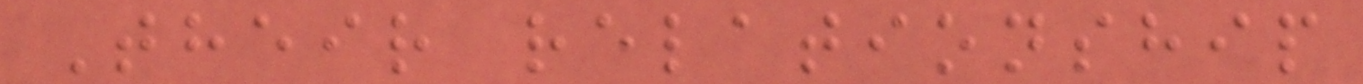Their relationship
